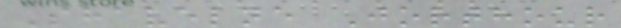Shavelne Jorthour
